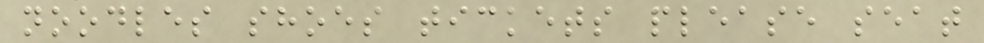noodles shoes tickets please seat
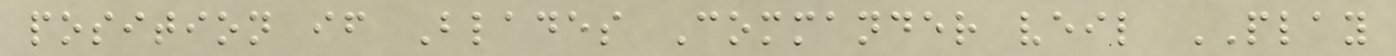position if Blades Commander veil PLAY
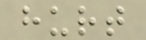hurt
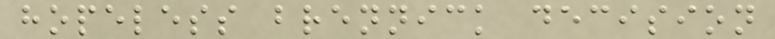hopeless brennick decision
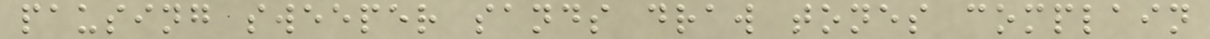pausing sweeper sands draw tones complain
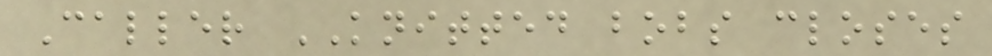Caller KNITTED bobs closes
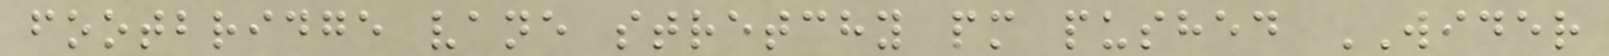footbridge vane stretchy pm pushed WIDER
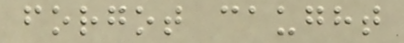forgot caught
